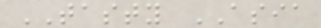TASTY ASIA
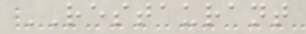RESTAURANT
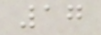17
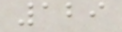129
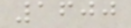1600
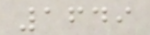1649
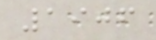1906
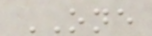ONE
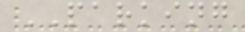PARKING
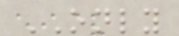ONLY
